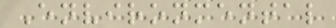Environmental
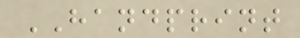HANDPRINT
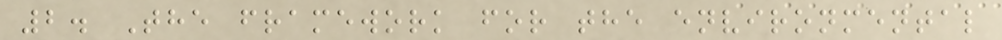2. The framework for the environmental
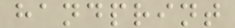handprint
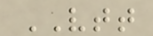VTT
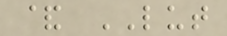& LUT
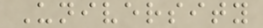University
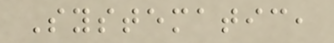Systematic,
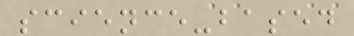science-based
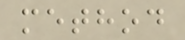method
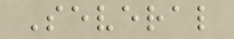Several
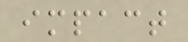impact
